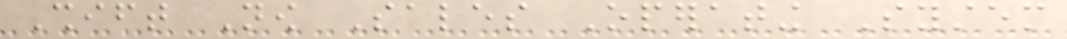Shift Now Sales Operating System
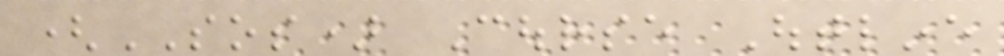(SOS) Course Outline
